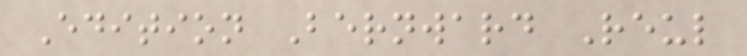Edition Bernward Reul
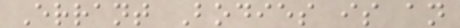Errant Bodies is an
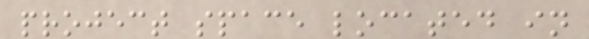project space located in
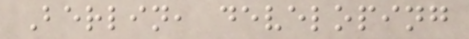Berlin, developing
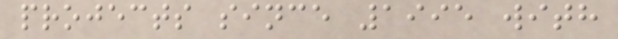projects since 1995 with
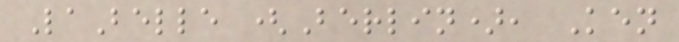LaBelle (Berlin), Ken
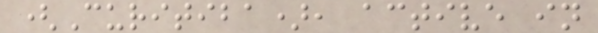(Curitiba), active in
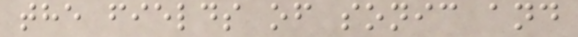the fields of sonic and
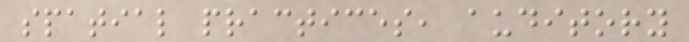spatial practices, auditory
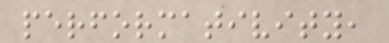performativity,
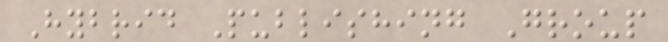Hybrid Publishing Group
